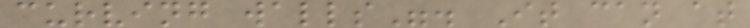curving walls". It can at
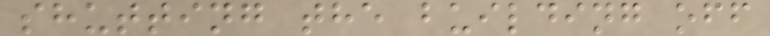shutting the building off
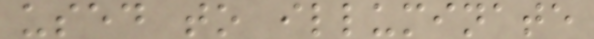used to illuminate
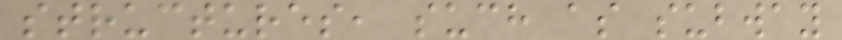structures, such as subway
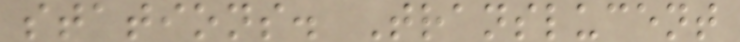stations. Translucent
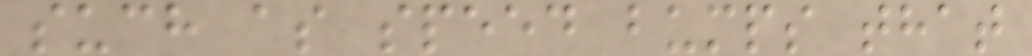such as speed bumps that
